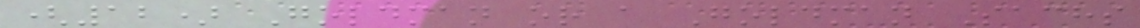(12) Goldman or a Goldman Sachs
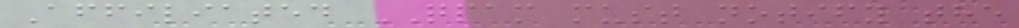Affiliated QPAM must notify the
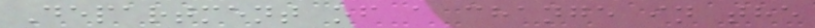Department of a change in the
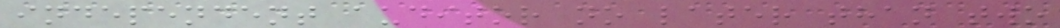independent auditor no later than two
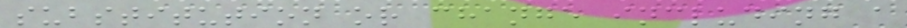substitution or change including a
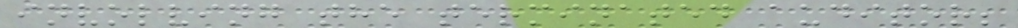involving the terminated auditor;
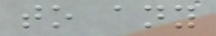to any
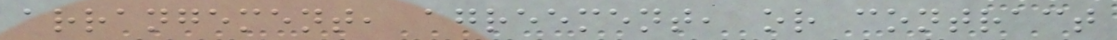arrangement, agreement, or contract
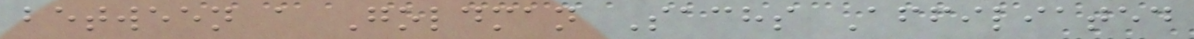between a Goldman Sachs Affiliated
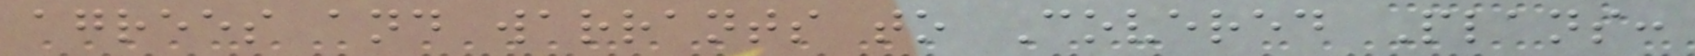agrees and warrants to Covered Plans:
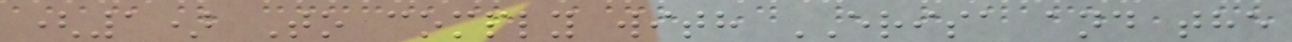(1) To comply with ERISA and the
